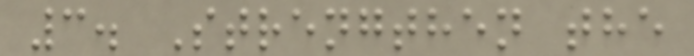3. Strengthen the
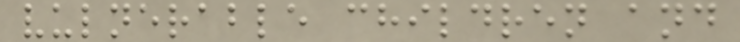vulnerable children and
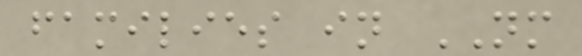families in NM
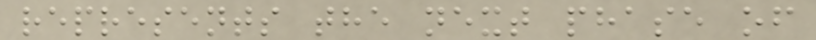represents the next phase of
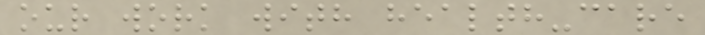our work with health-care
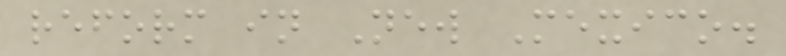reform in New Mexico.
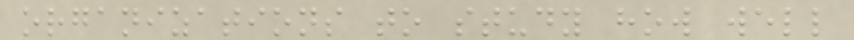organizations to study how well
